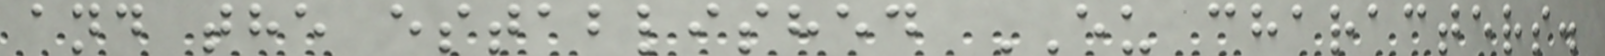and the established EU characters.
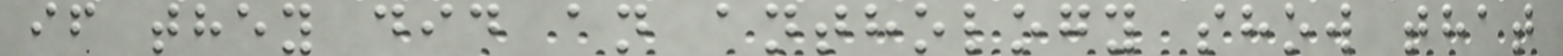if they did an anthology show that
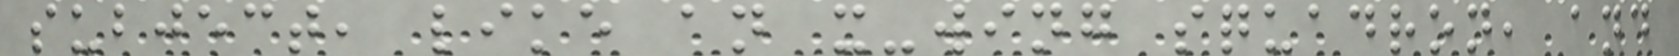subject, like an x-wing squadron, and
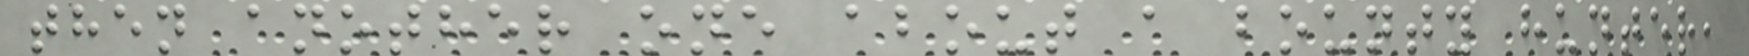then another one about a bounty hunter,
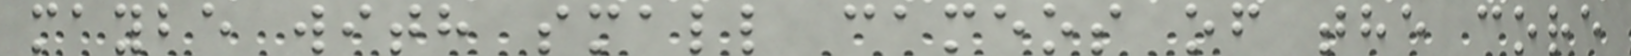maybe with small cameos of the core
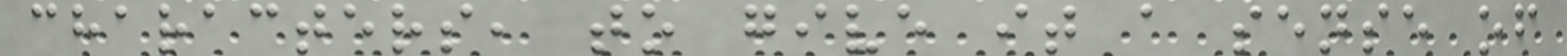characters, to give it a sense of
